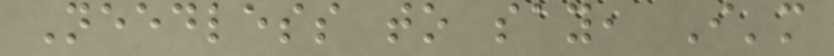Needless to say, I'm
